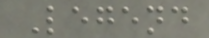Legend
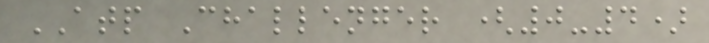ATP Challenger (0-4)
